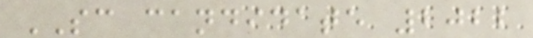SC candidate 2022
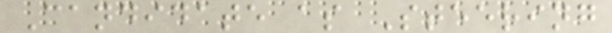Candidate as Steering
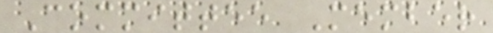Committee Member
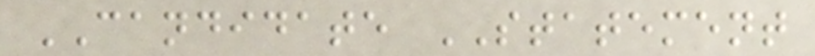CANDIDATE STATEMENT
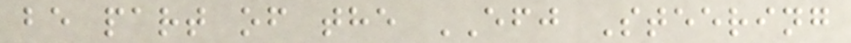be part of the EFJ Steering
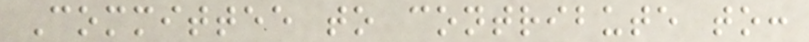Committee to contribute to:
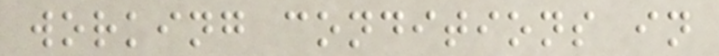working conditions in
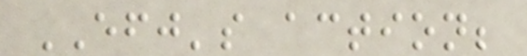EFJ's action;
